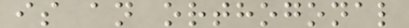is an orthogonal
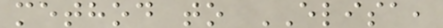method to ELISA,
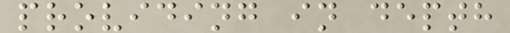providing in depth
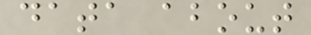data about
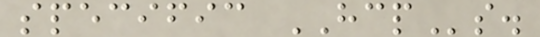specific HCPs.
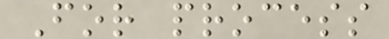For process
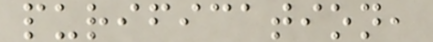purification,
